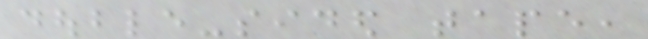double-sided tape,
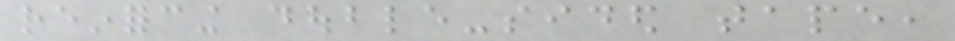reinforcing double-sided tape,
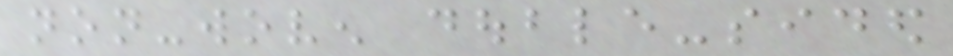non-woven double-sided
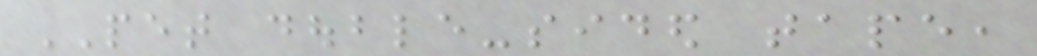PET double-sided tape,
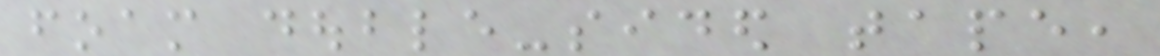foam double-sided tape,
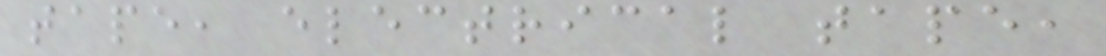tape, electrical tape,
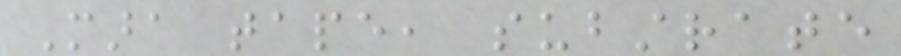Mara tape, substrate
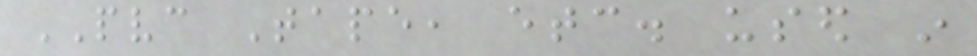PVC Tape, etc. used in
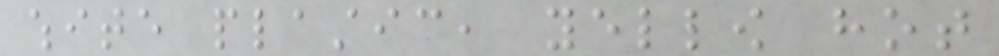white plastic, yellow hot
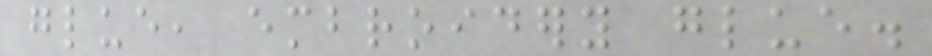glue, embroidery glue.
